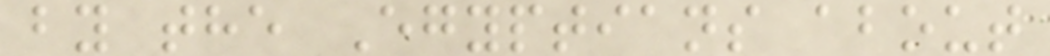by the Egyptians about
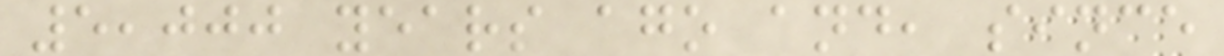5,000 years ago and, since
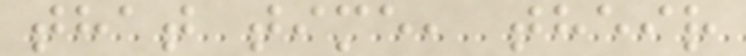that time, their
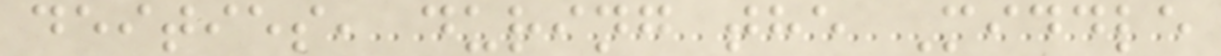deities, during the Middle
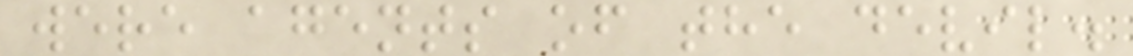were agents of the devil.
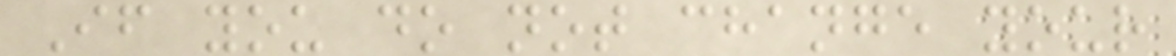If you do not change your
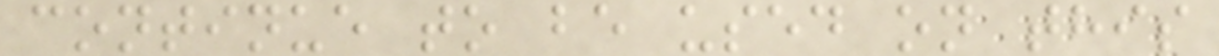continue to be used on this
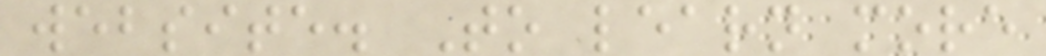website. To learn more
